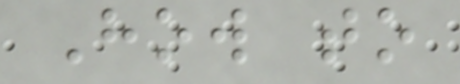How to
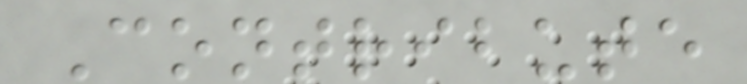Contribute
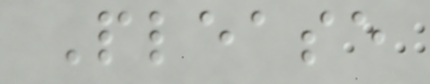Please
